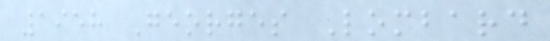1958 Georges Lombard
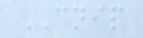CNIP
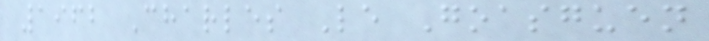1962 Charles Le Goasguen
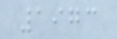1973
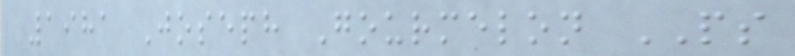1981 Joseph Gourmelon PS
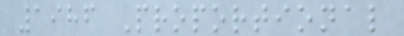1986 Proportional
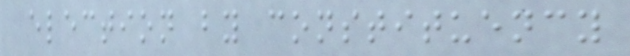election by constituency
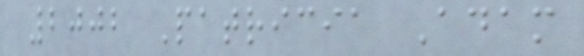2002 Patricia Adam
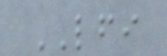LFI
